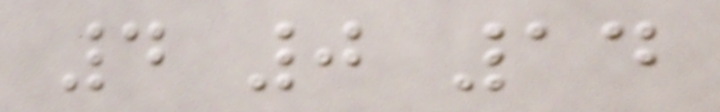4 0 14
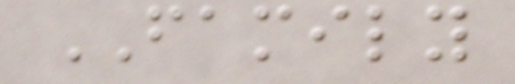FAMILY
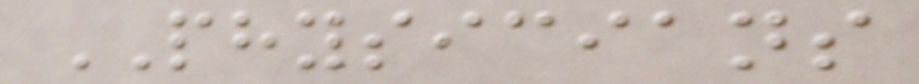PHYSICIANS
